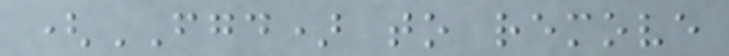(FGD) to remove
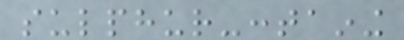sulphur-containing
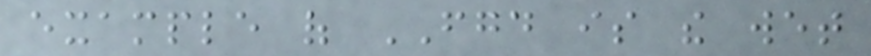example of FGD is the wet
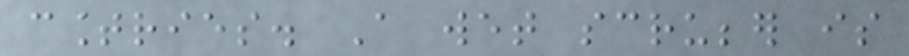countries. A wet scrubber is
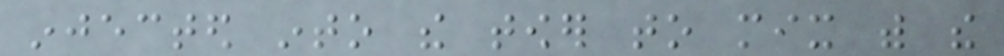injected into the tower to mix with the
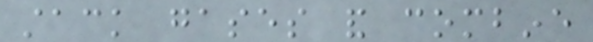stack gases and combine
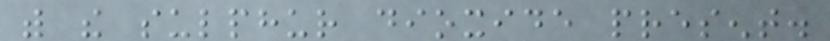with the sulphur dioxide present.
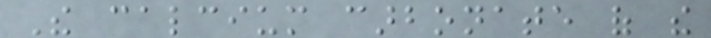The calcium carbonate of the
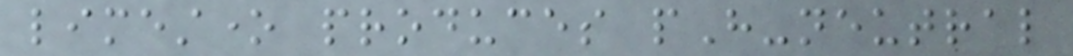limestone produces pH-neutral
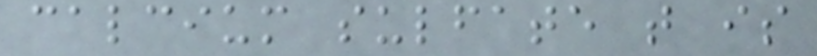calcium sulfate that is
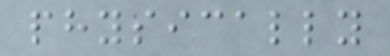physically
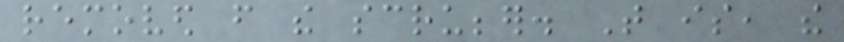removed from the scrubber. That is, the
